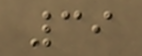39
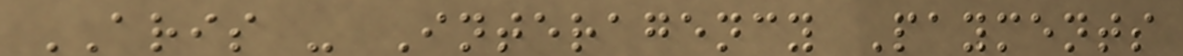ARIS - Interagency Payments
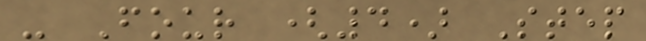- Four (4) Step
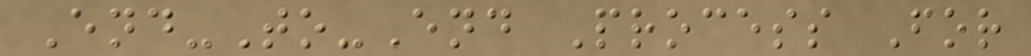End-To-End Process For
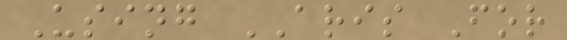Using ARIS For
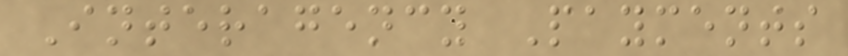Interagency Payments
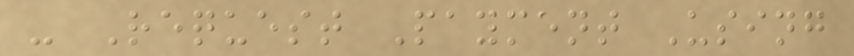- Request Payment Using
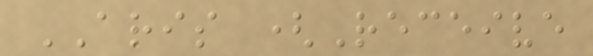ARIS (Receive
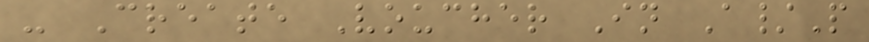- Create Voucher In A/P
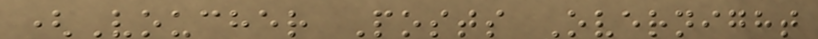(Voucher Posts Overnight
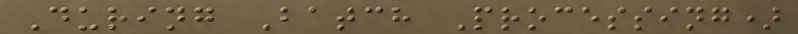During Batch Processing)
